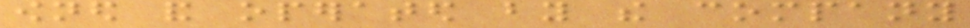owned and operated by the company
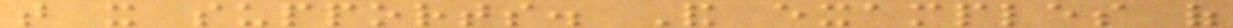that it supports. And examples of
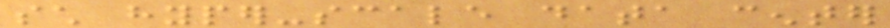such hyper-scale data center
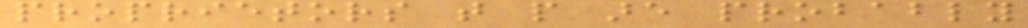proprietors that people are probably
